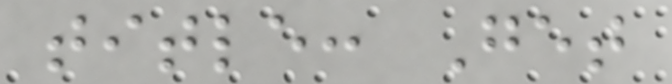title: Get
